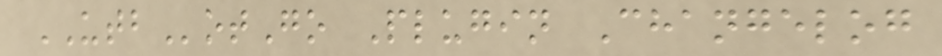UTBotGo Plugin Changelog
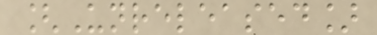[Unreleased]
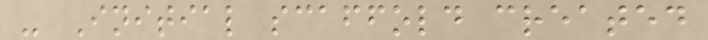- Initial scaffold created
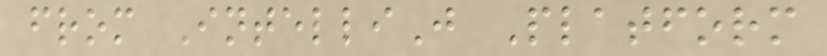from IntelliJ Platform
